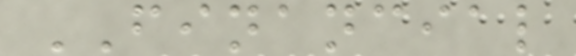FINANCIAL
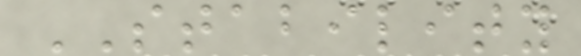STABILITY
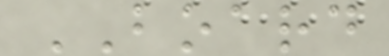BOARD
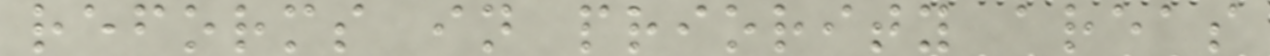reforms in priority areas
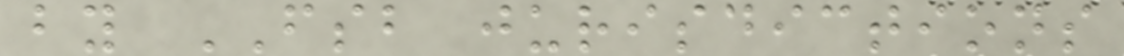by FSB jurisdictions
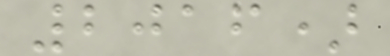2016)
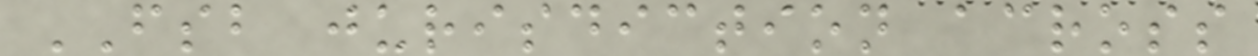FSB jurisdiction across
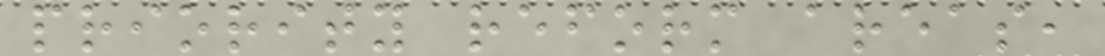priority reform areas,
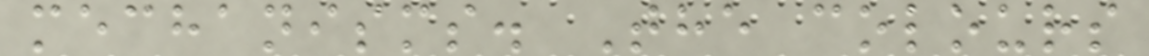mechanisms. The colours
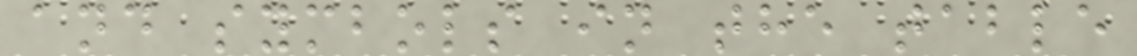and symbols in the table
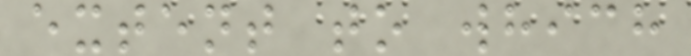extent to which
